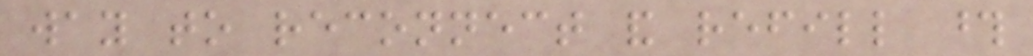way to reconnect and refill those
